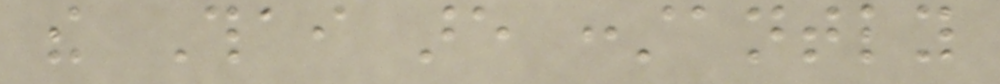the Thai are constantly
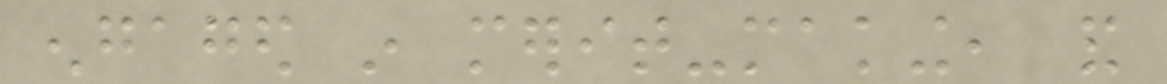engaged in merit-making, and
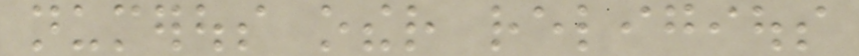numerous other religious
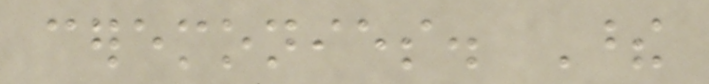ceremonies. These
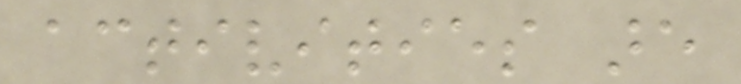activities are
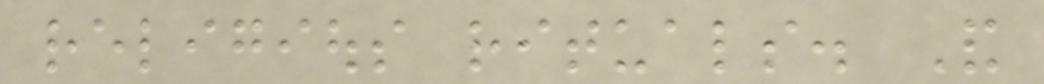religious rituals. And
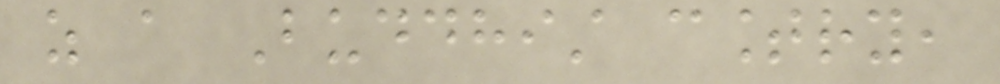as a Buddhist country,
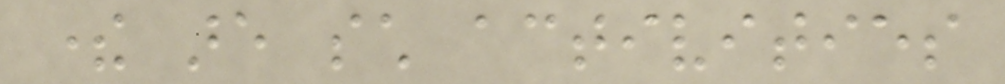there are such activities
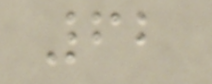62
